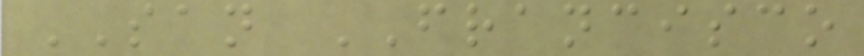SAN FRANCISCO
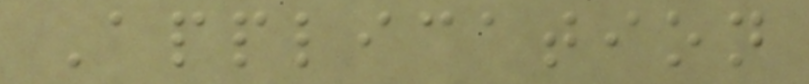Application
